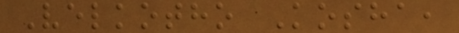Velkotho Kosha,
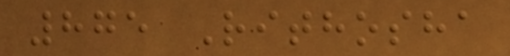875 Rithosha
